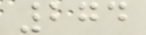274
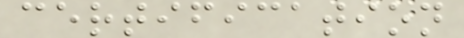certification
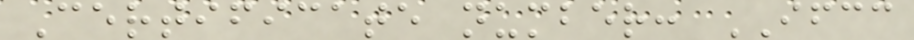Certificate number: IFCC
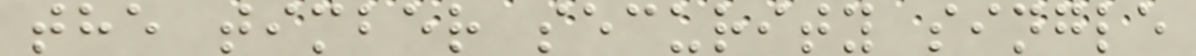the timber security single
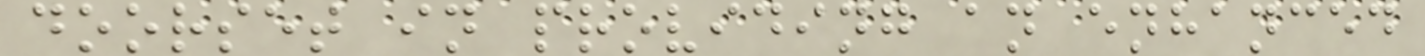doorset in providing an enhanced
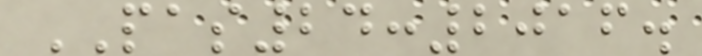PAS24:2016.
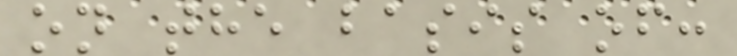on the basis of:
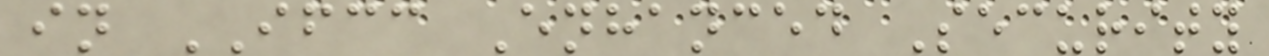in IFCC Enhanced Security
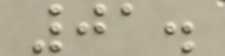01.
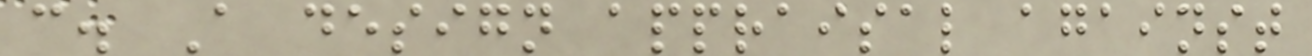c. A design appraisal against
